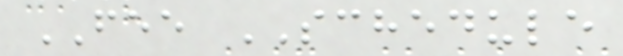FEE SCHEDULE
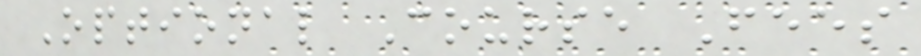Optional Course Fees
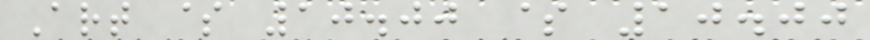Art $ 10.00 $ 10.00
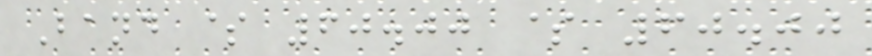Band $ 60.00 $ 60.00
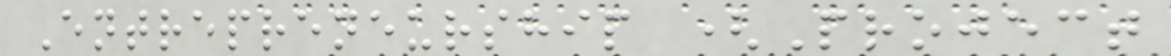Entrepreneurship (Project
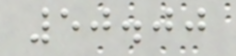50.00
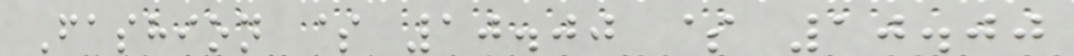Fashion $ 10.00 $ 10.00
